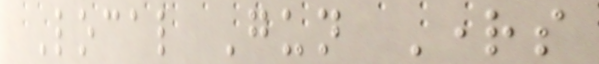Local Gun Rights
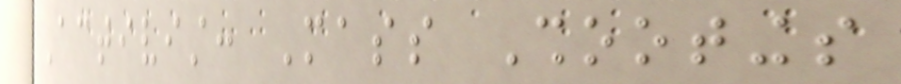Activist: Mass Shootings
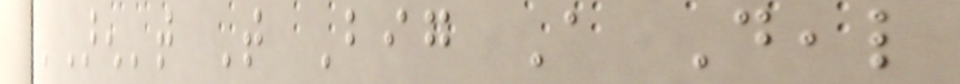'Aren't That Big A Deal
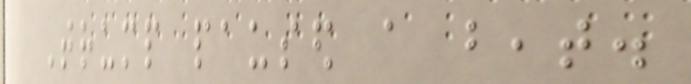Trump paused a beat.
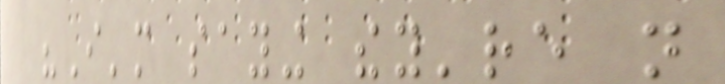"I'm saying they're not
